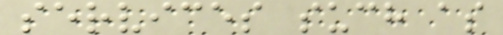services such as
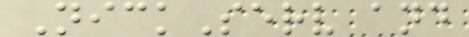NickServ and
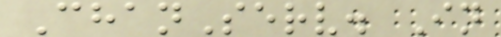ChanServ. In
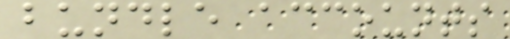bundle accounts
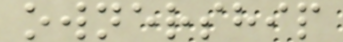ownership
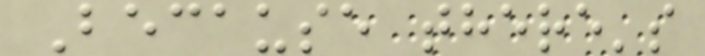Because there's
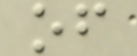of
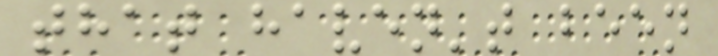that haven't been
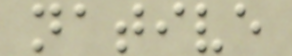native
